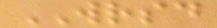WRSD
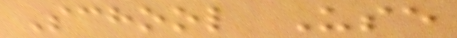School Use
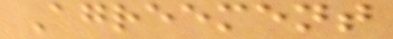Agreement
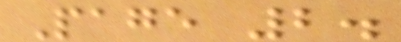Page 2.
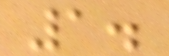1.
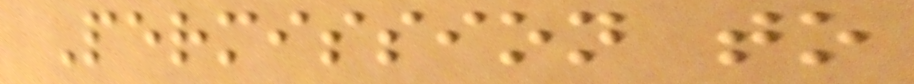Permission to
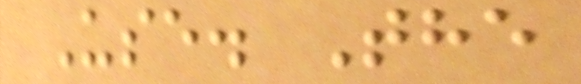Use. The
